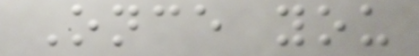Once you
